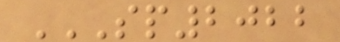SP2022
